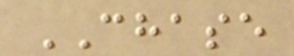CHASE
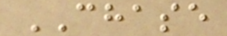CHASE
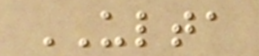ULTA
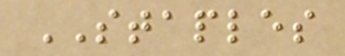STAPLES
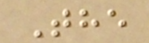The
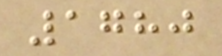1780
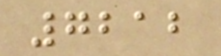7212
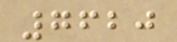7620
